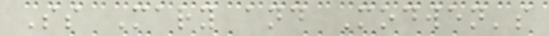Ss Mary and Modwen's
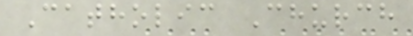Catholic Church
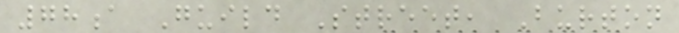78a Guild Street, Burton
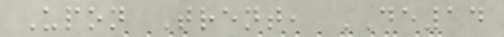Upon Trent, DE14
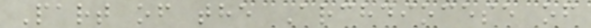Part of the Archdiocese of
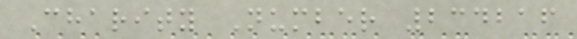Charity Number 234216
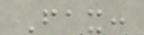Fax:
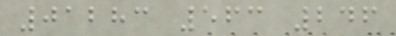01283 563 246
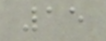15
